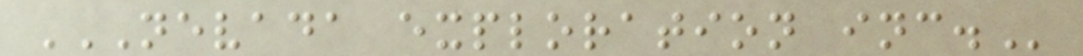NEVADA EXPLORATION INC.
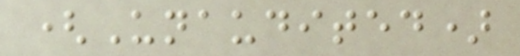(Unaudited)
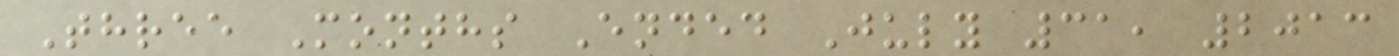Three Months Ended July 31, 2013
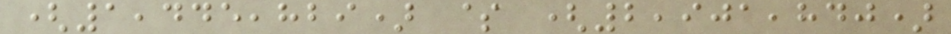(1,445,829) $ (2,901,840)
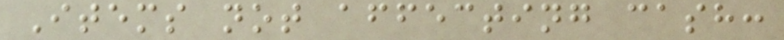Items not affecting cash:
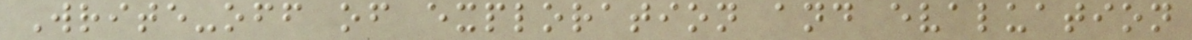Write-off of exploration and evaluation
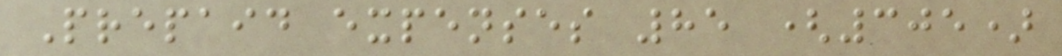Prepaid expenses 85 (305)
